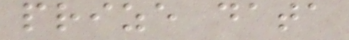prize data
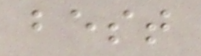best
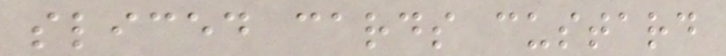sliced cards custard
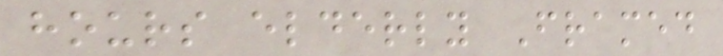hours elderly Framed
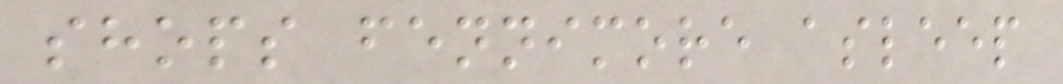shops fennimore asleep
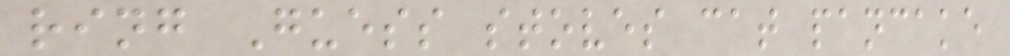ring Guess stoves cat pancake
